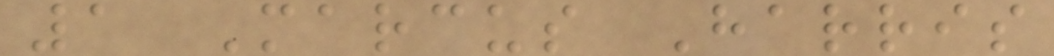1 Marcus Harris
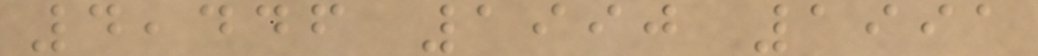4,446 1990 1991
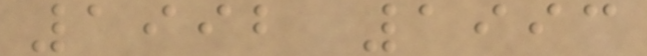1992 1993
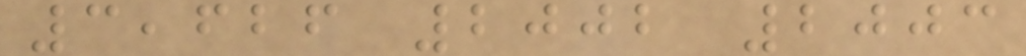3,626 2002 2003
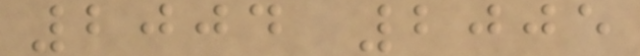2004 2005
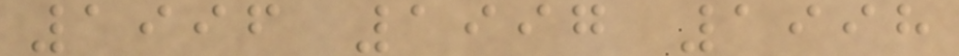1996 1997 1998
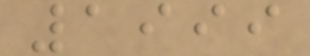1999
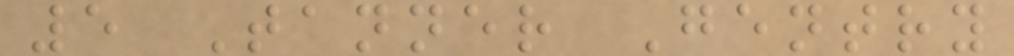5 Tanner Gentry
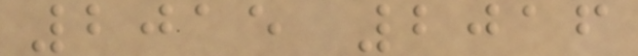2015 2016
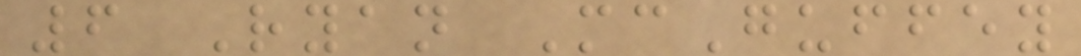6 Ryan McGuffey
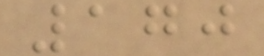170
